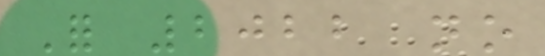For 2022 no
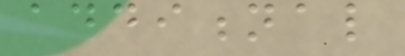additional
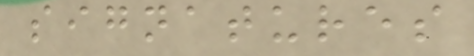signatures
